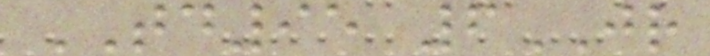TD95 6JR
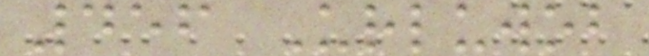456 Urluwob
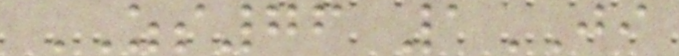ZS76 1JI
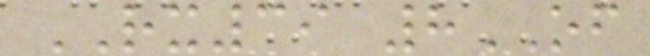RX39 8OF
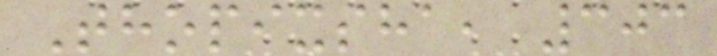Thopixsha, 303
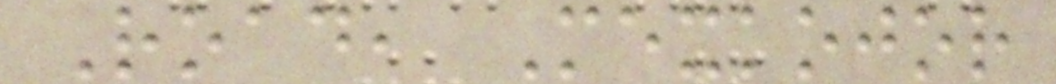Road, Mexkojor
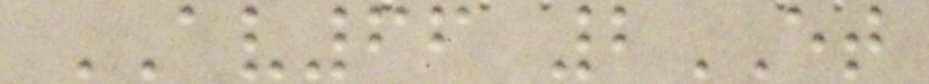AV66 2ET
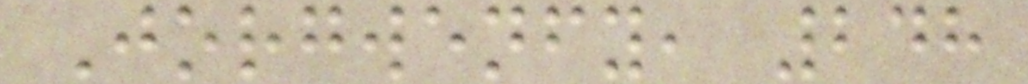Jorgwenfy, 248
